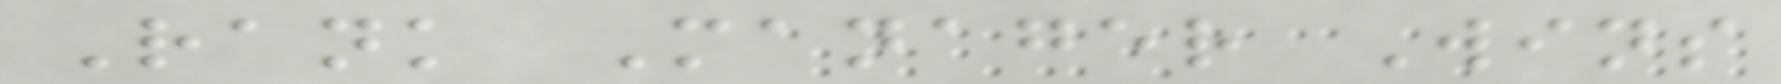Rank Manager Wins
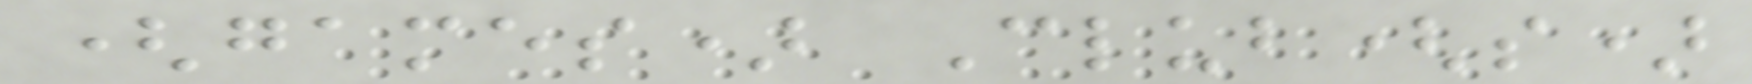(games) Club(s)
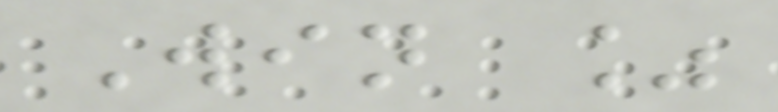Win %
